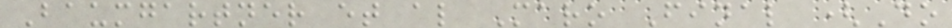Baumgartner et al Maro Final (Do
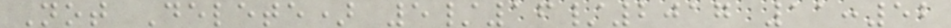Not Delete) 5/16/2017 11:52
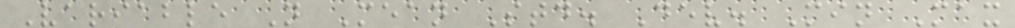Variable N Mean Std. Dev. Min Max
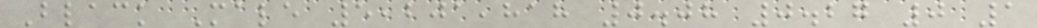Black Male 5,201,818 0.08 0.27 0 1
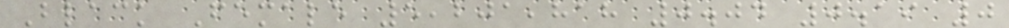Black Female 5,201,818 0.04 0.19 0
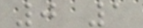0 1
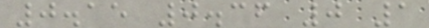0.15 0.36 0 1
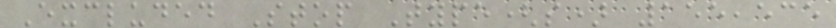Excluded Stop Type(s) 155,535
